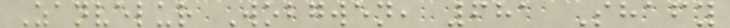Zanvelur Wobgwen, 681 Shafy
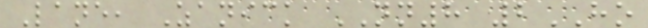Lane, Zanick NN8 2HO
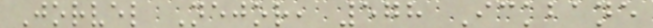Jorvel Nejor, 578 Ickbane
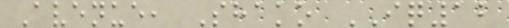Avenue, Shako IQ12
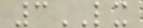3LX
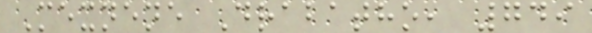Mexnene Drabatho, 749
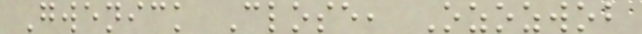Gwenick Close, Ozozwob
